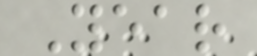Year
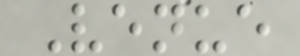Venue
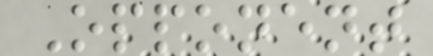Opponent
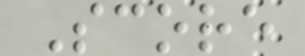Score
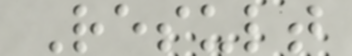Result
